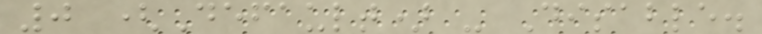0 (Default) - Disable.
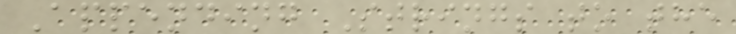Appending Strings to the
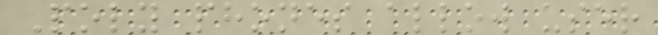Poly phones allow user
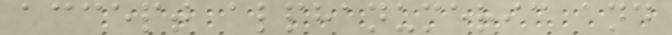accept alphanumeric and
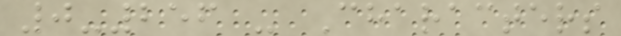0-256 - Characters
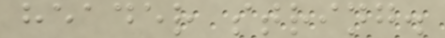header string.
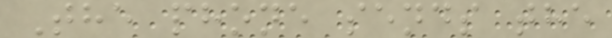The phone sends the
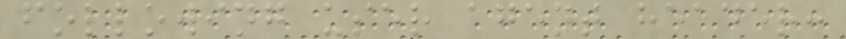following user agent header:
